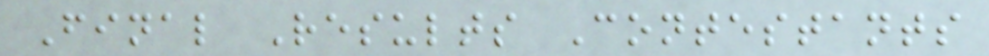Final Results Contestants
